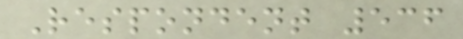Respondent 536
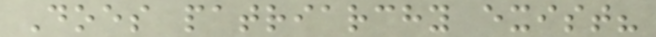Does patriarchy exist?
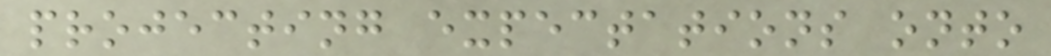projecting expectations onto
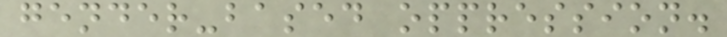gender-based oppression.
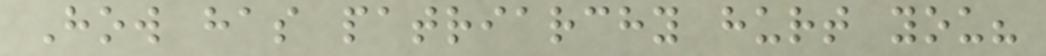How has patriarchy hurt you?
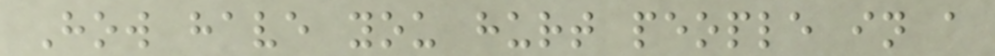How have you hurt people in a
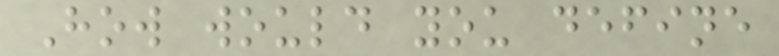How would you define
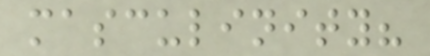masculinity?
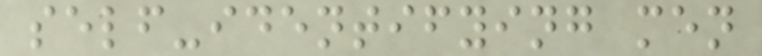self-identifying men
